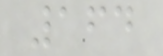164
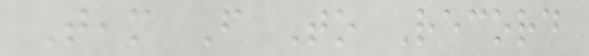Team From To Record
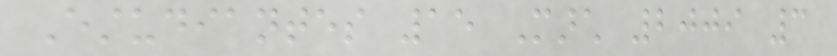Estudiantes 15 March 2009 3
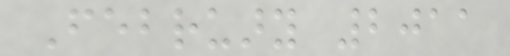February 2011
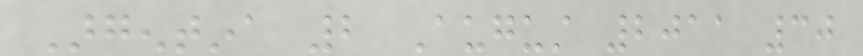Argentina 2 August 2011 30
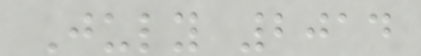July 2014
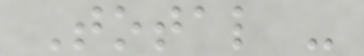Total -
